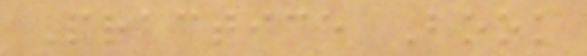Practice Book
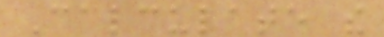Calculate the
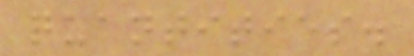quantities.
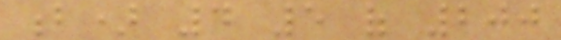b) 4 5 of 200
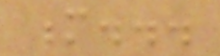m...
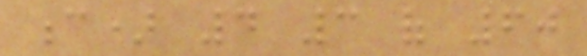c) 4 3 of 60
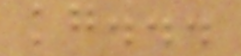kg...
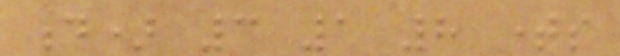d) 3 1 8 times
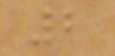2
